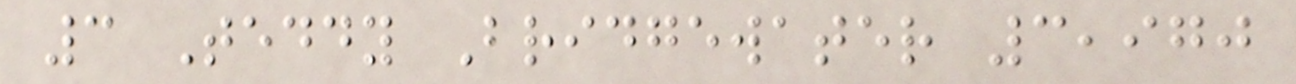3 Teddy Bridgewater 3,970
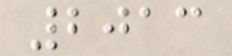2013
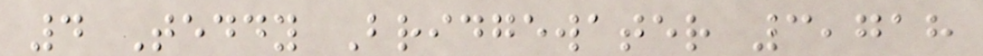4 Teddy Bridgewater 3,718
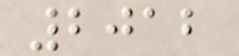2012
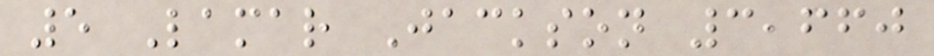5 Lamar Jackson 3,660
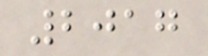2017
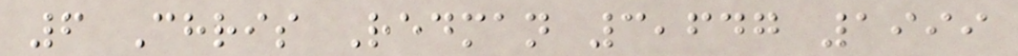6 Chris Redman 3,647 1999
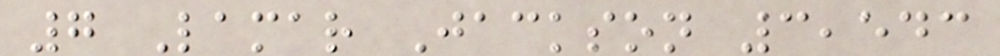7 Lamar Jackson 3,543
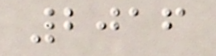2016
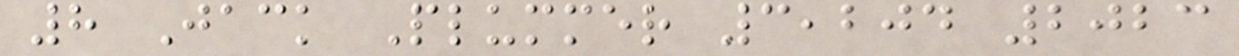8 Jack Plummer 3,204 2023
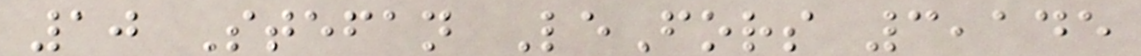10 Stefan LeFors 3,145
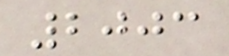2003
